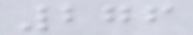276
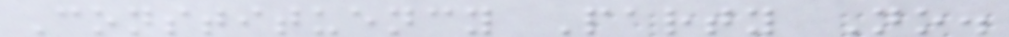Constituency Party No.
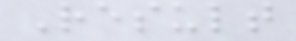Result
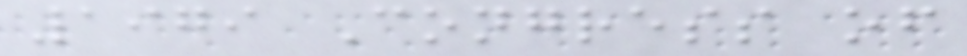1979 Congress of
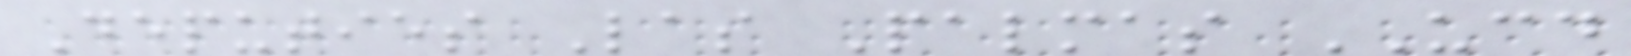Deputies Las Palmas UCD
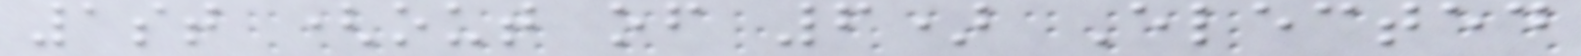1st (out of 6) Elected
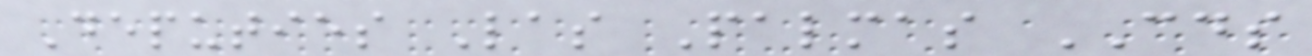Deputies Las Palmas CDS
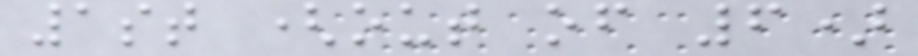1st (out of 6)
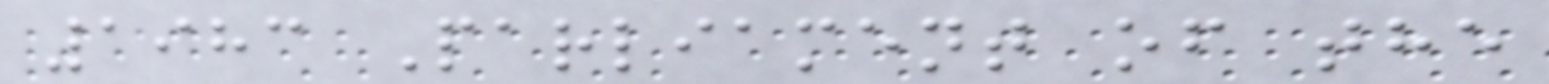1983 Parliament of the
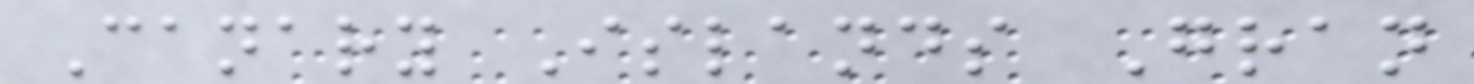Canary Islands Gran
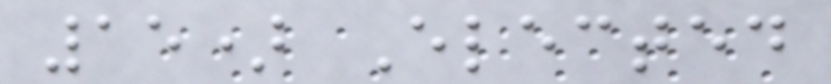15) Elected
